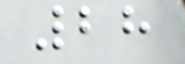28
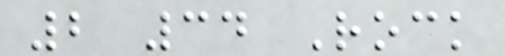2 34 Rock
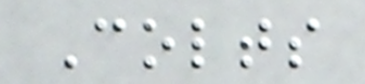Colts
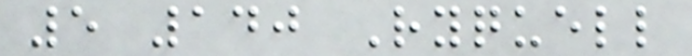5 140 Ryquell
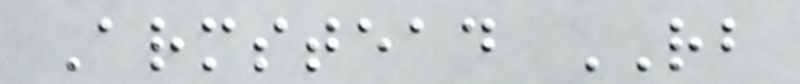Armstead RB
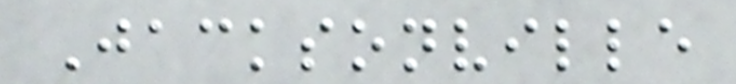Jacksonville
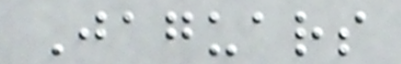Jaguars
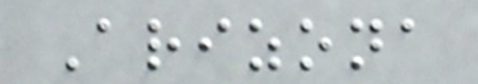Arizona
